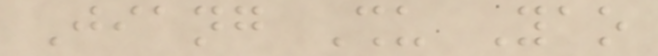Jiang Shu Yao
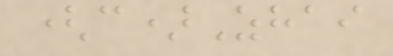(c)Zhai
